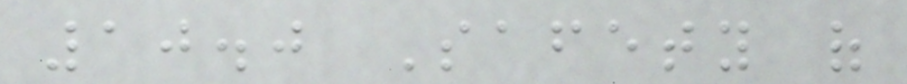10.0 Safety of
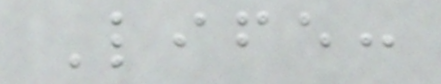Life:
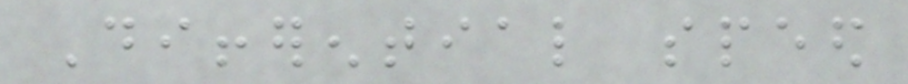Differential speed
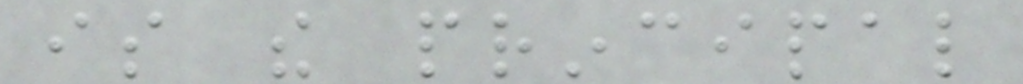is the principal
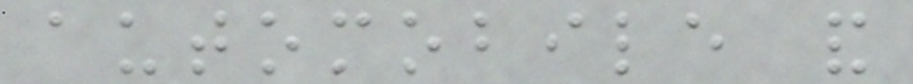automobile and
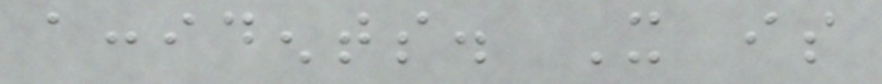accidents. It is
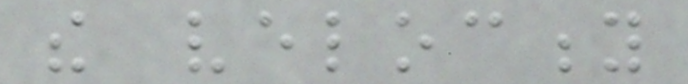the velocity
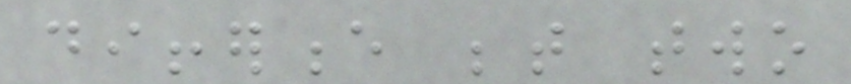difference between two
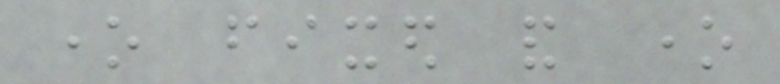one fixed and one
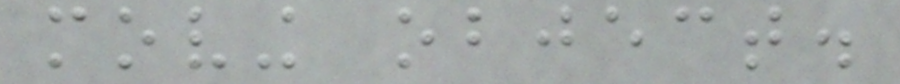moving object.
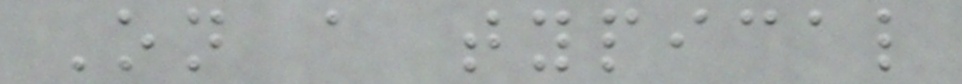On a typical
